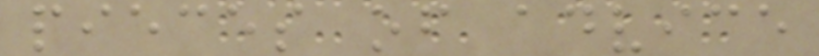pieces of advice
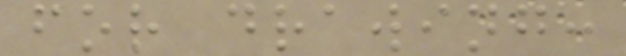for drawing:
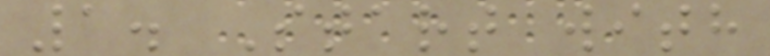1. Start with
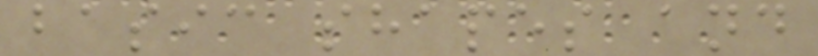basic shapes and
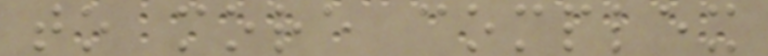to more complex
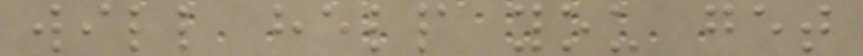will help you get
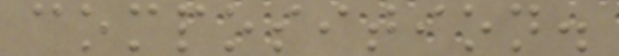composition.
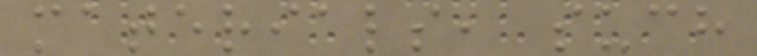materials, such
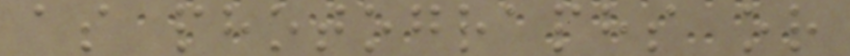as photographs or
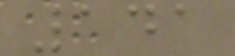141
